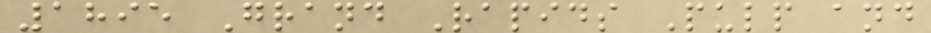1895 Grand Rapids Pulp and
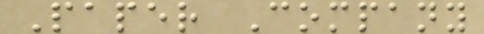Paper Company
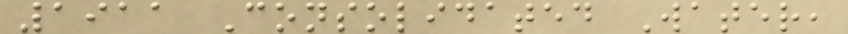1911 Consolidated Water,
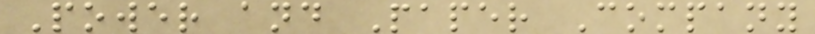Power and Paper Company
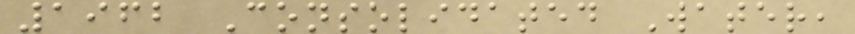1962 Consolidated Water,
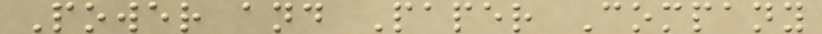Power and Paper Company
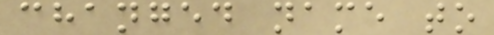changed name to
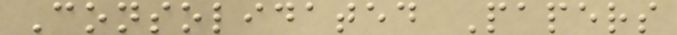Consolidated Papers
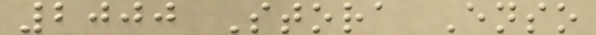2000 Stora Enso
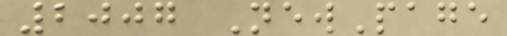2007 NewPage
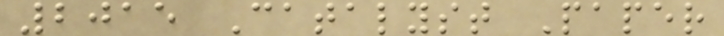2015 Catalyst Paper
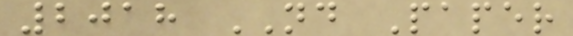2018 ND Paper
